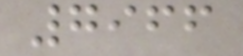7966
